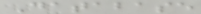Database
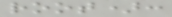root):
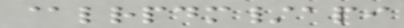@lrpdm/api
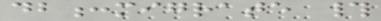db:migrate #
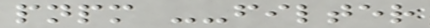pnpm --filter
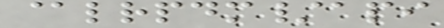@lrpdm/api
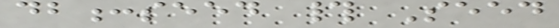db:seed # Seed
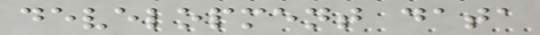development data
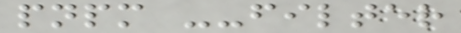pnpm --filter
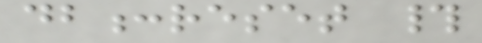db:reset #
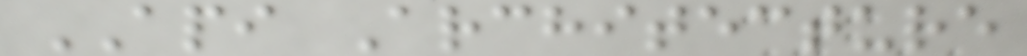API Architecture
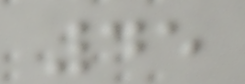45
